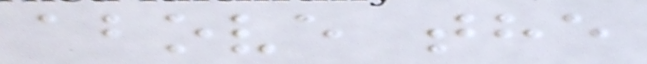above the
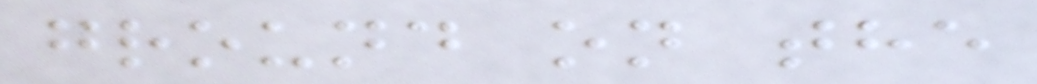ground on the
